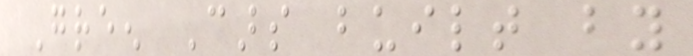Green Cars built by
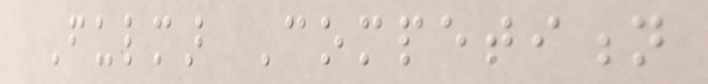Fulmar Competition
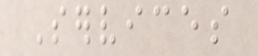Services
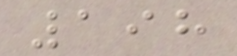198
